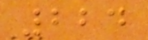224
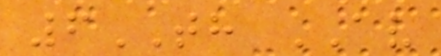6TH AV
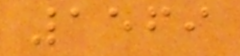1569
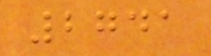2741
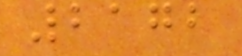2172
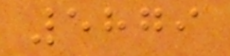5879
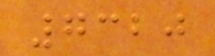7320
